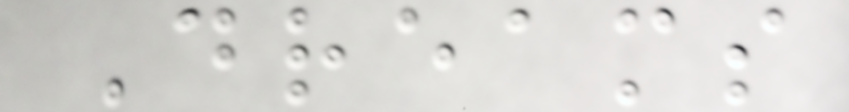Dreams
